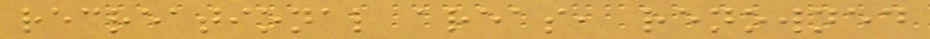recreational areas, renowned
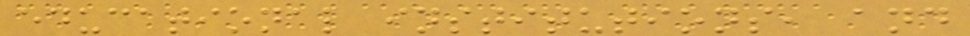educational institutions, and
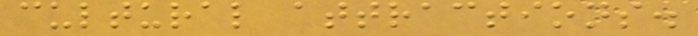cultural attractions.
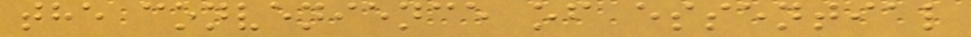the convenience of essential
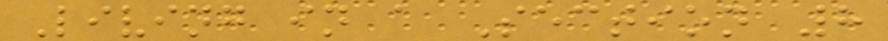Living in a Section 8
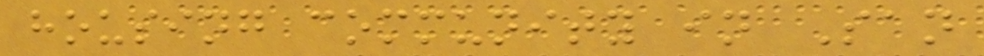housing community in San
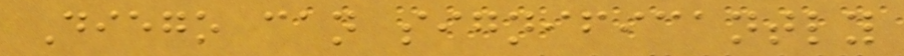Diego can significantly
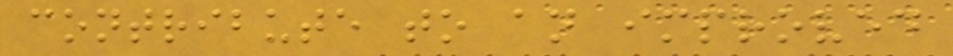contribute to an improved
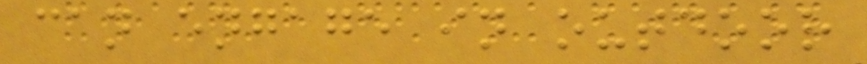can engage in outdoor
